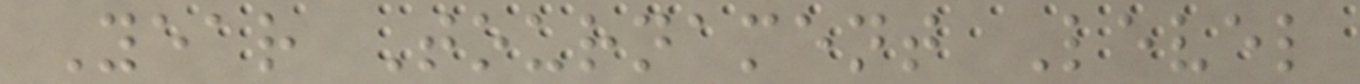Year Tournament Level
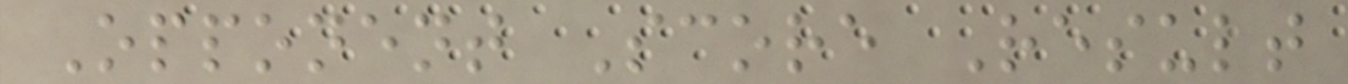Opponent Score Result
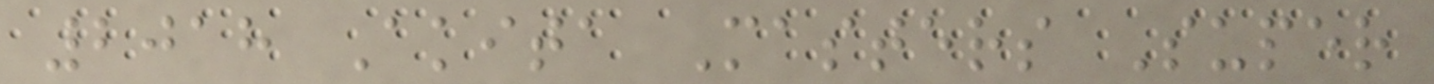2018 Akita Masters Super
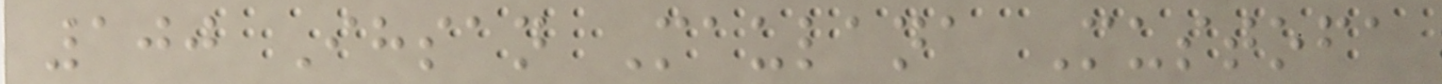100 Ihsan Maulana Mustofa
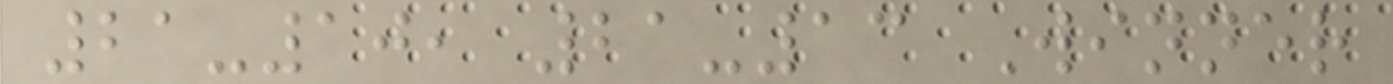21-10, 21-13 Winner
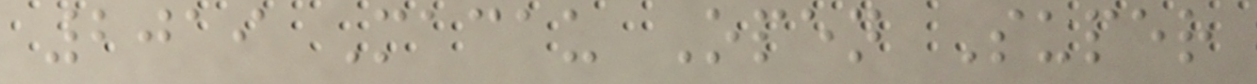2019 Macau Open Super
